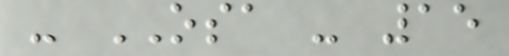- OSA - 15
